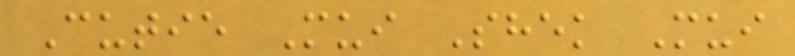Cutie Mui Shek Mui
